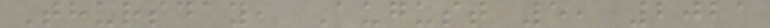Thursday, August 5, 2021
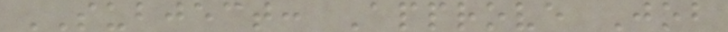SUBJECT: Approve Job
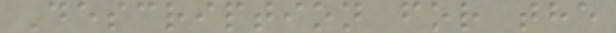Description for the
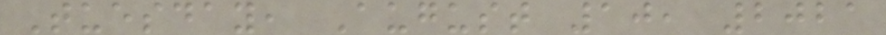Tuesday, August 10, 2021
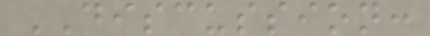DISCUSSION:
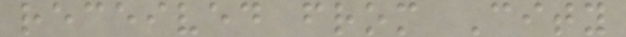received from City
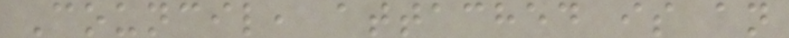Council, attached is an
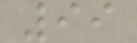99
